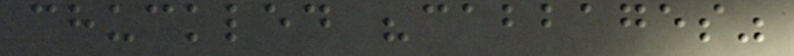chuckled "cabbages"
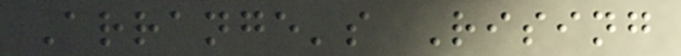Arrange's Rising
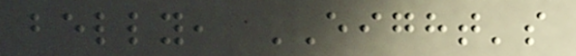belly, EIGHT's
